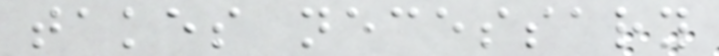takes necessary
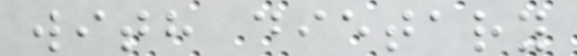with dietary
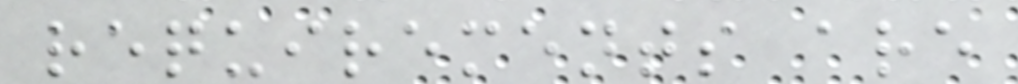requirements are
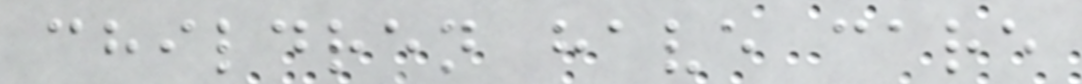children have care
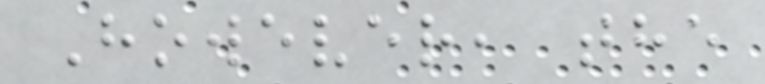However, the
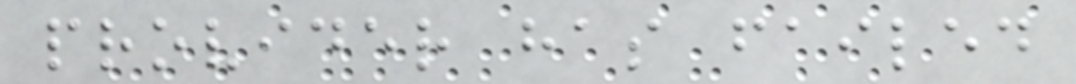provider has failed
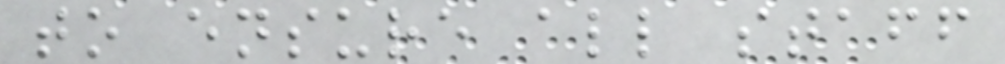to ensure all staff
